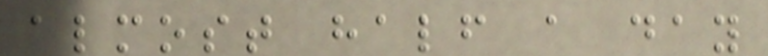almost half a day
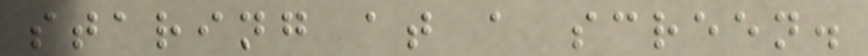staring at a screen.
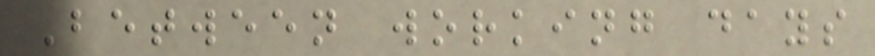Between working days
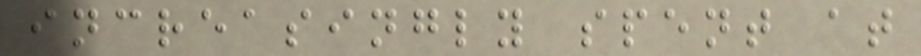increasingly spent at
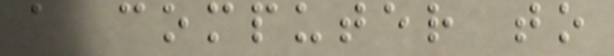a computer to
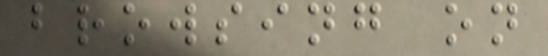browsing on
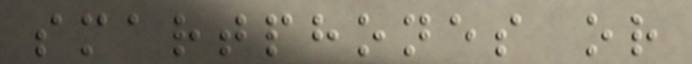smartphones or
